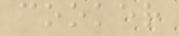cooker
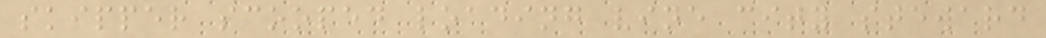skipper scooped loading vine city steward
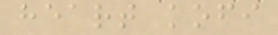heart kofi
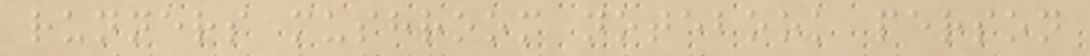runners mushroom notebook person
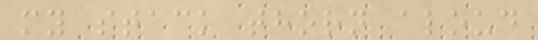my stack thorn aloud
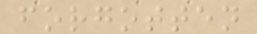forgotten
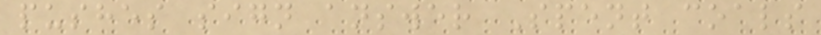pushes sign answer Spent coals
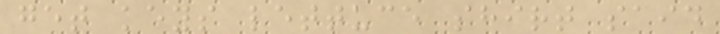get keys lettuce shirt said
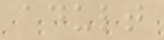adult
